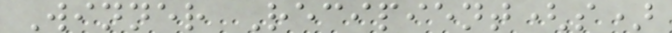Winner Recipient(s)
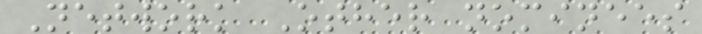Network Other nominees
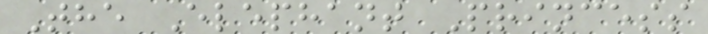The Elephant Princess
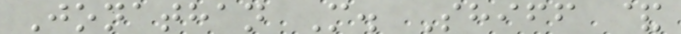Jonathan M. Shiff &
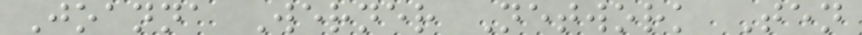Joanna Werner Network Ten
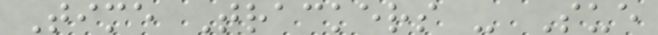Time Trackers - Sue
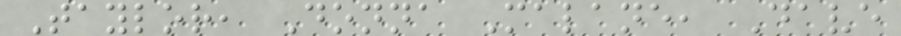Taylor, Donna Malane, Dave
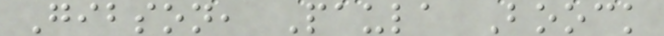Gibson, Paula Boock
